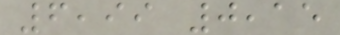6,99 0,15
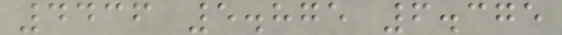4436 5.875 6.375
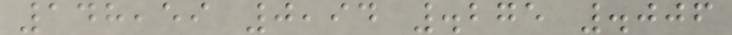148,59 0,94 .275 .006
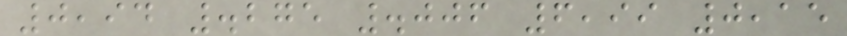0,94 .275 .006 6,99 0,15
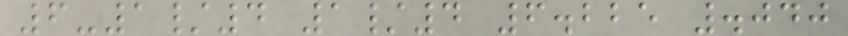6-1/4 1/4 6.225 .040
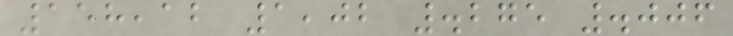158,12 1,02 .275 .006
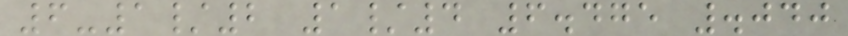6-1/2 1/4 6.475 .040
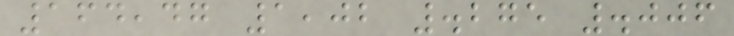164,47 1,02 .275 .006
